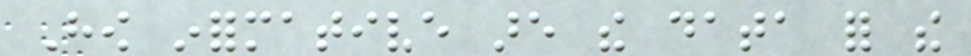How informative are the data for the
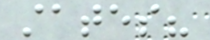states?
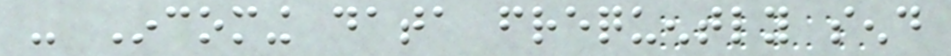- Incoming data frequently send
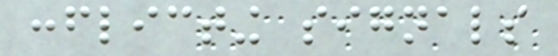conflicting signals
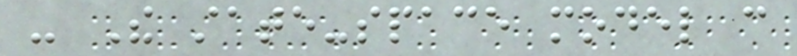- The state-space model can
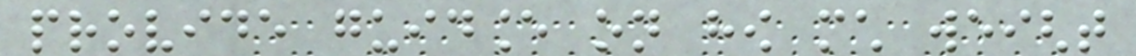provide guidance on how much weight
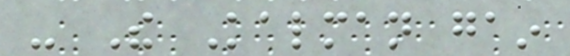- The Kalman gain
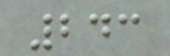243
